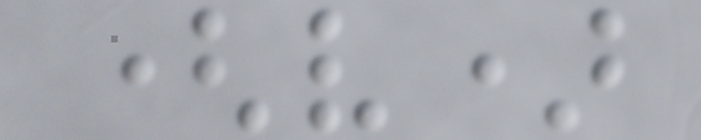(v)
